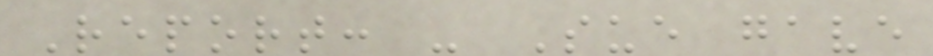Report: - Sue gave
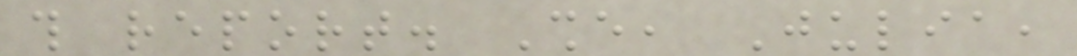this report. She, Julia,
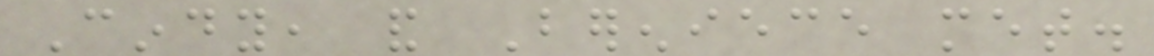Cindy, and Bereniece met.
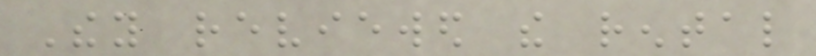They reviewed the rental
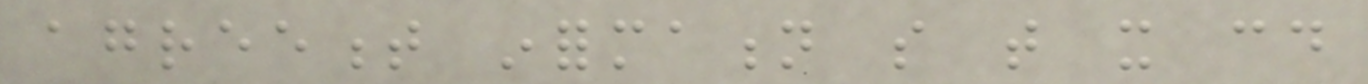agreement information so that it could
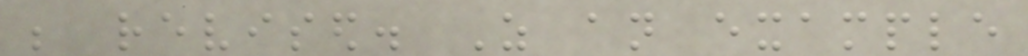be revised. As an example
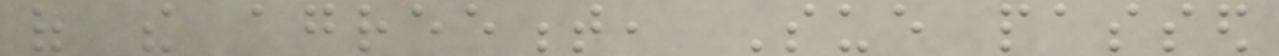of the agreement, Sue passed
